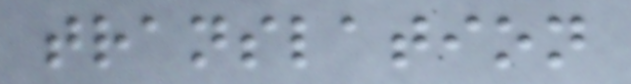translation
